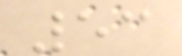53
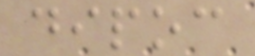dipoc
